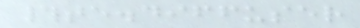#te.diffuser
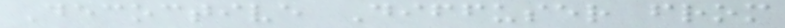Decoctive Diffuser from
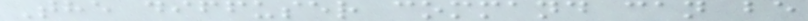The diffuser command can be
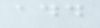add
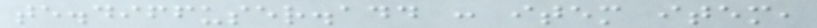te.diffuser.add : item item,
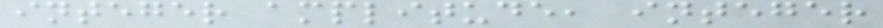integer amplitude, integer
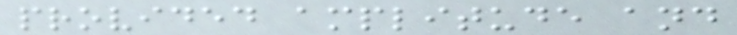provided amplitude and
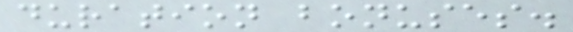duration bonuses.
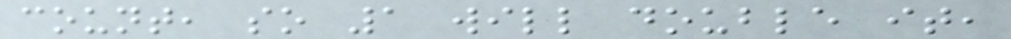count, so 1 will double it,
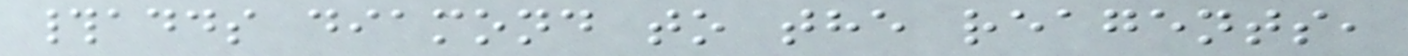#adds diamond to the reagents,
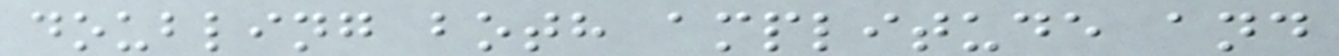doubling both amplitude and
